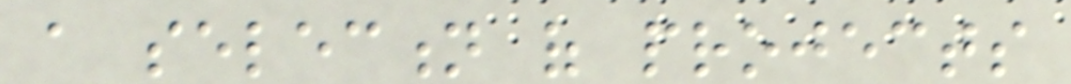a selection of projects
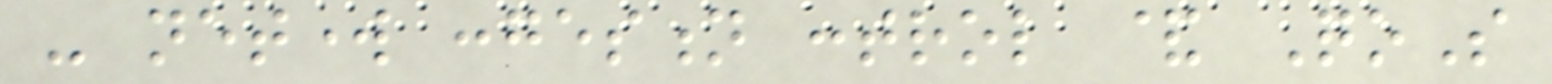- network congestion control & QoS
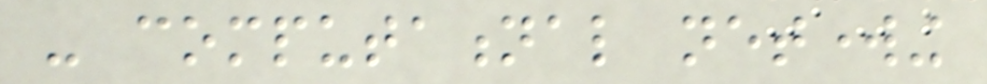- computational networking
